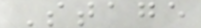Stage
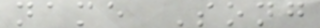name Song
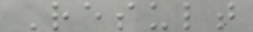Result
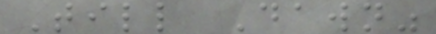Till Dawn"
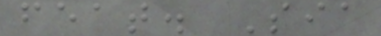feat. Sia
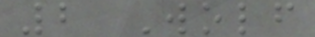2 Wolf
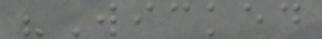"Wicked
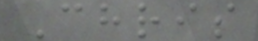Chris
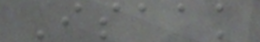Isaak
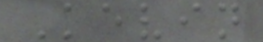Kevin
